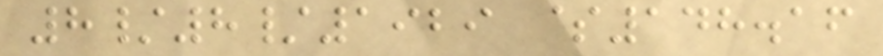8/8/1929 $148.16
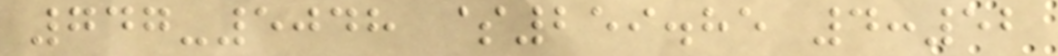747-5048 $259.85 4:52
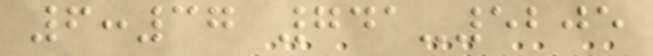6:37 741-5205
